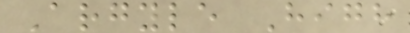Argyle High
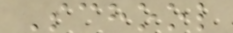School
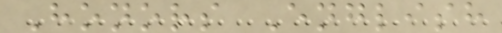Honors English
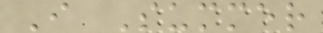I Summer
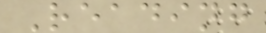Reading
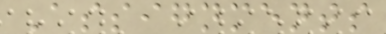Assignments
